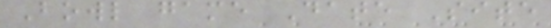Bowl game Date Site
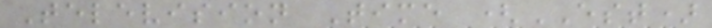Television Time (EST)
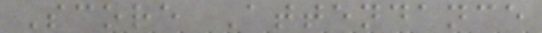Score Attendance
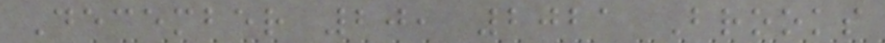December 20, 2021 Brooks
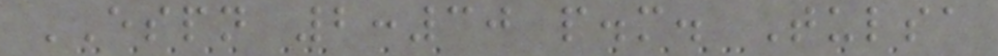ESPN 2:30 p.m. Tulsa
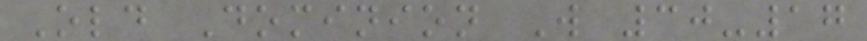Old Dominion W 30-17
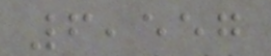6,557
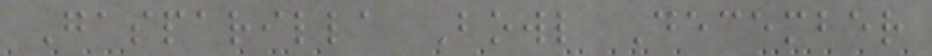Gasparilla Bowl December
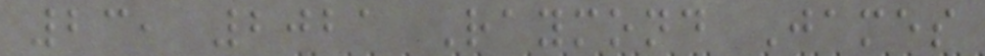23, 2021 Raymond James
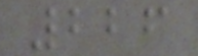226
